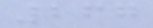267
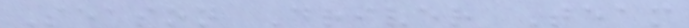Season Driver Team
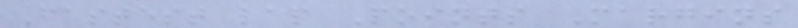Fastest lap Points Margins
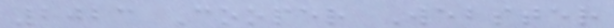2023 Cooper Webster
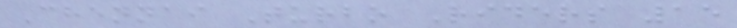Chennai Turbo Riders 15
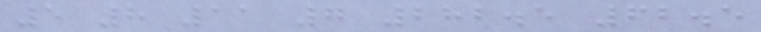5 8 11 7 282.5 62.5
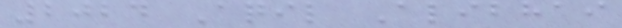2024 Aqil Alibhai
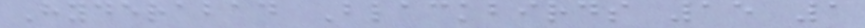Hyderabad Blackbirds 15 1
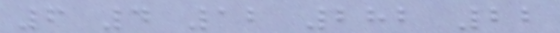6 4 12 282 22
